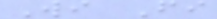Wi Fi
